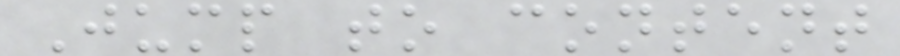Jump to content
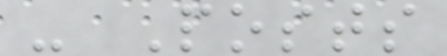- Posts
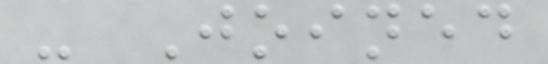- Joined
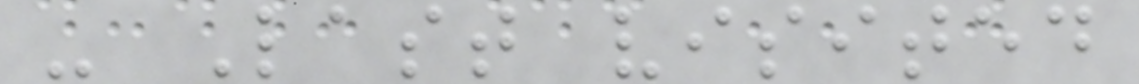- Last visited
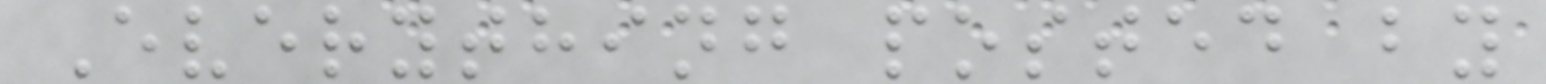Everything posted by
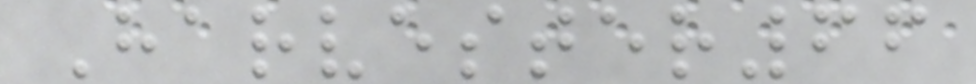Harvester66
